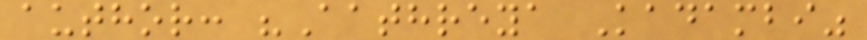author: "Aathreya Kadambi"
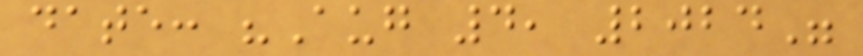date: "Aug 4, 2024"
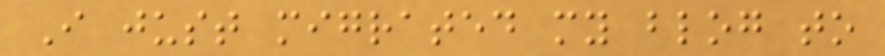I just migrated my blog to
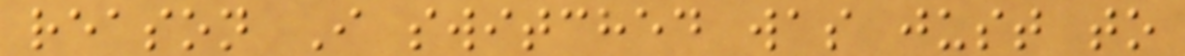reason I switched was just to
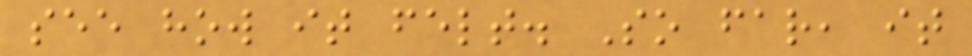see how it felt. So far, it
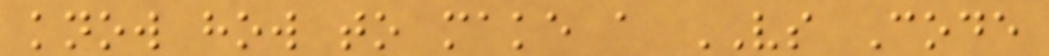know how to make a VS Code
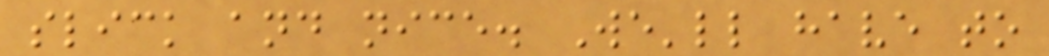slick and nice. We'll have to
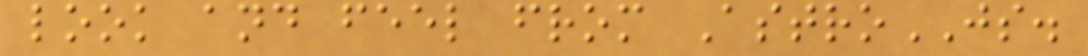look and feel from AstroJS.
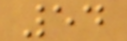54
